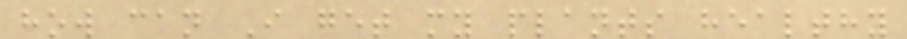how can I get my plants healthy
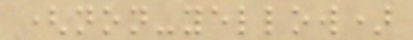(non-yellow)
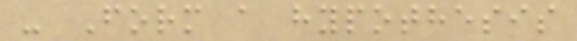- Form a hypothesis
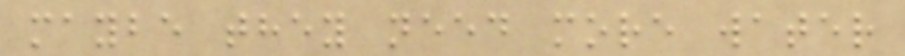maybe they need more water
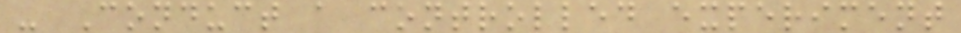- Conduct a controlled experiment
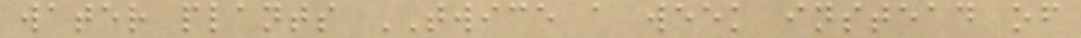water plants TWICE a week instead of
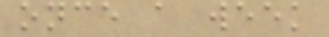once a week
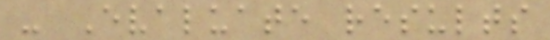- Evaluate results
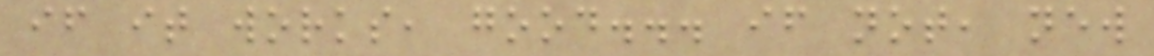if it works, good... if not, new
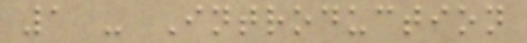1 - Introduction
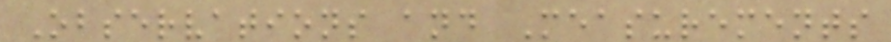Observations and Measurements
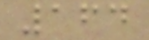164
